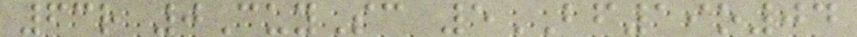63r 0CuySc 5BF19o04
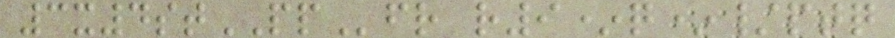3x4stPPfr r9*q*/ptq
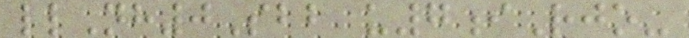llNh0Sbb u7iRjo-
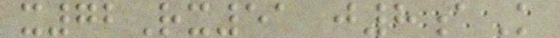x72Rx51 j8aK
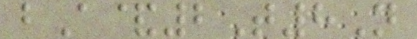bA&2T8N
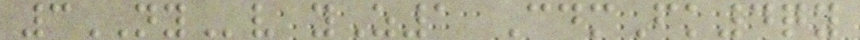3NYv yZ1 CdmFk4qy
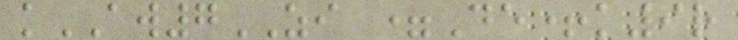kAW7ZI =De+k9r
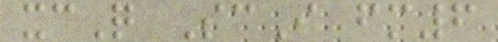xcQ ScI fm6
